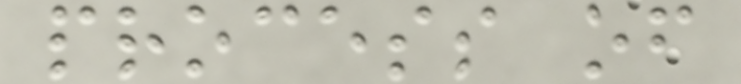process of
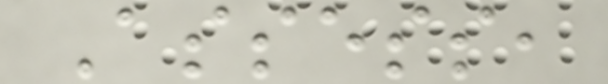Assess,
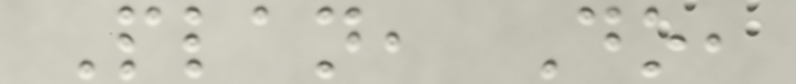Plan, Do,
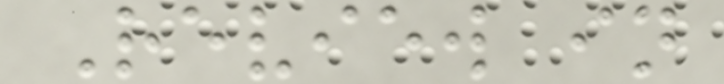Review in
